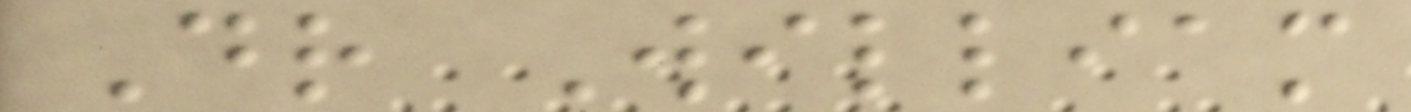Dr William
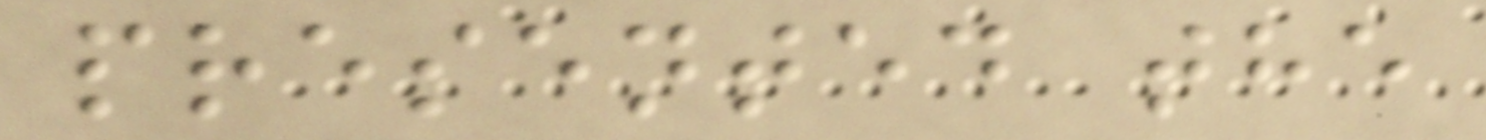presented the
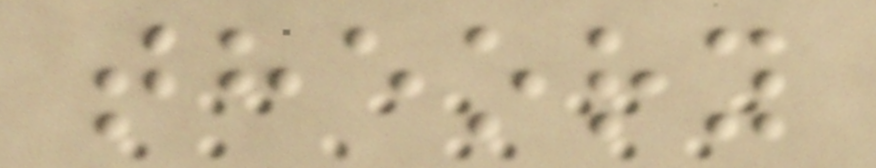theory
